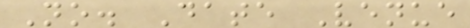No. Date Venue
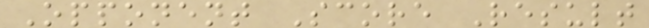Opponent Score Result
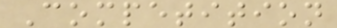Competition
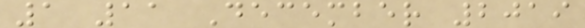1 11 December 2019
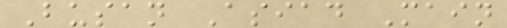Busan Asiad Main
